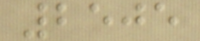2505
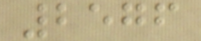2576
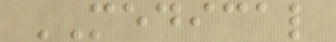MEDICAL
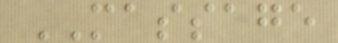MASSAGE
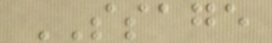SSAGE
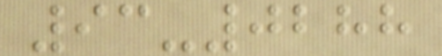93-0288
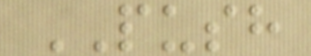PUSH
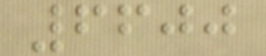6600
